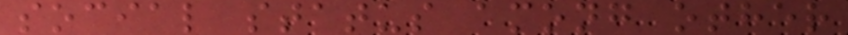social status among other
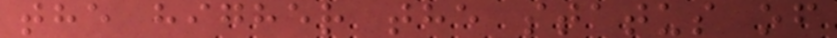the higher the status of
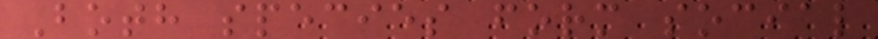Both species form social
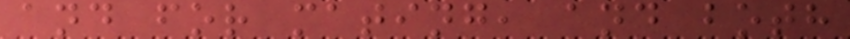and for mating, and both
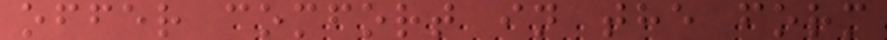offer comfort in the form
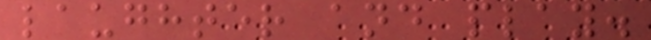laughter and play.
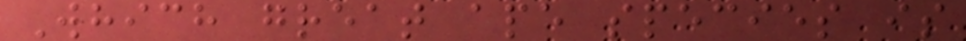Which great ape species is
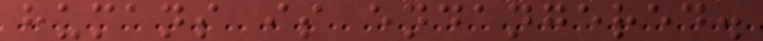humans is endangered.
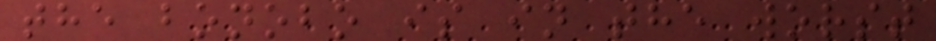the bonobo is in the worst
